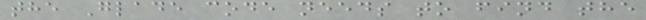the Glade code needs to find the
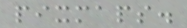pixmaps.
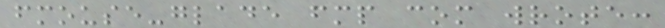fmouse-glade fmp com wrote:
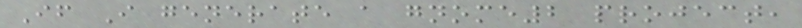If I generate a gnome2 project,
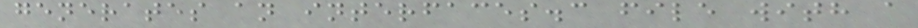generates an interfaces.c file with a
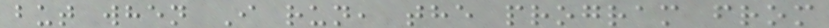but when I run, the program from
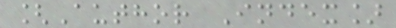[Author Index]
